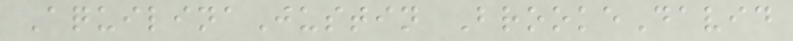AquilinaJustin BrookeDavid
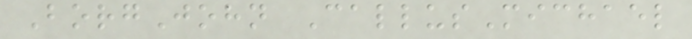BorgJohn CallusMichael
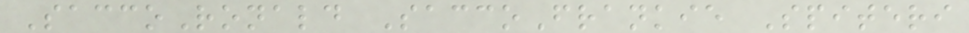SaccoRonald SaccoFrankie Spiteri
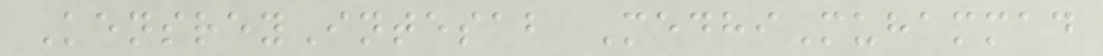KensreyIntesab MedhiMuhammad
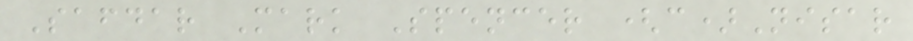Safdar Mark Spencer (c)Nisar
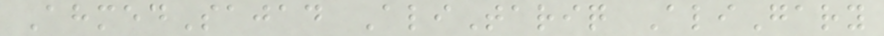AhmedSajad AliTariq AliGary
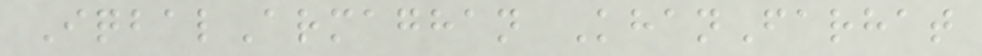IqbalArmaghan KhanFarhat
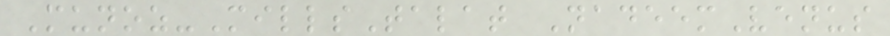Munoz-MillsTalat NadeemVenus
